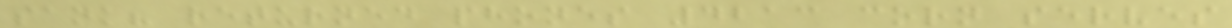sank? returned phones 4213 corn serves
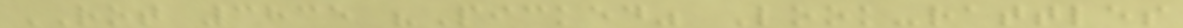ROT 3835 "Picked" Look-rattles
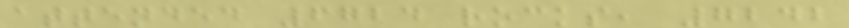attended 6724 rocks, 7242
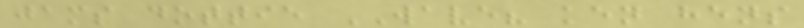jams dottie WAVE? ken hens
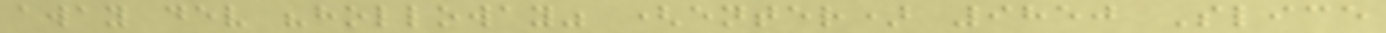away dev "holloway" (enter) 9850 Slice
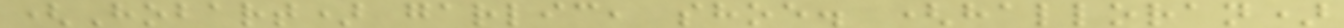(Hobart) garlic, shoe. (halloran)
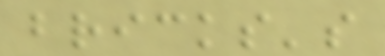bricks's
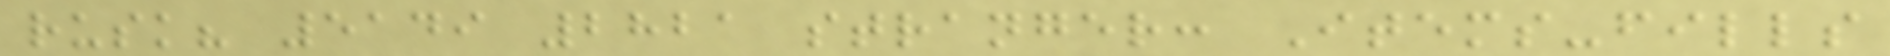rusk? 5149 2821 stranger: Items-fills
